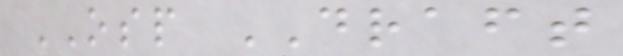OSP DRAFT
